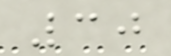30
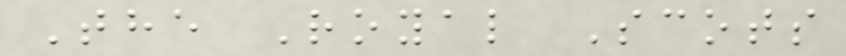The Royal Scots
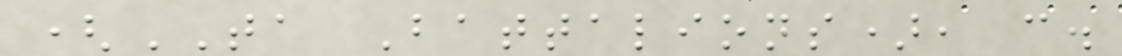(TA Battalions), c.
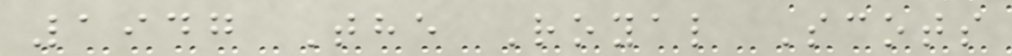1947 The Royal Scots
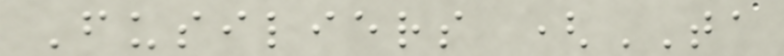Fusiliers (TA
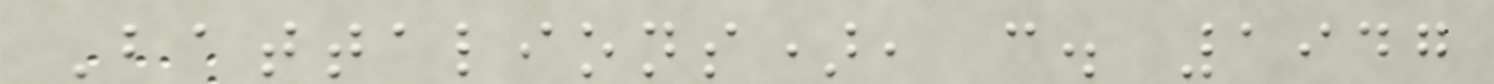Battalions), c. 1947
